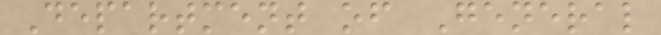Department of General
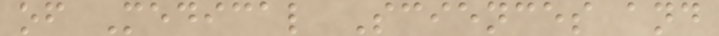of Medical Sciences and
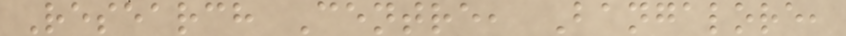Research Centre, Bangalore,
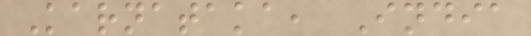Karnataka, India
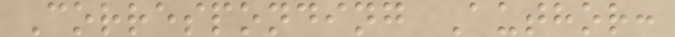Corresponding Author:
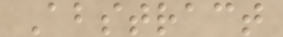Abstract
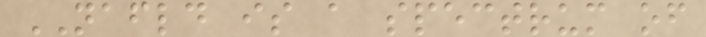NAFLD is a spectrum of
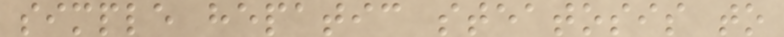simple hepatic steatosis to
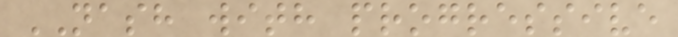NASH with progressive
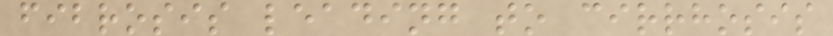fibrosis leading to cirrhosis
